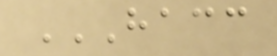HACC
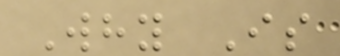Why Is
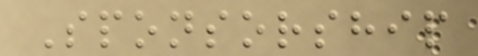Sponsorship
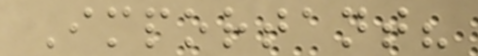Important?
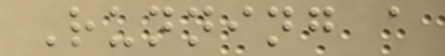Running a
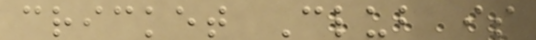cricket Club is
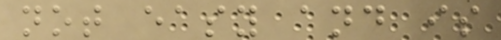not easy and is
